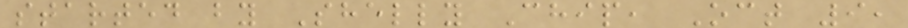started by Shelly Chip, Oct 9,
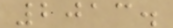2013.
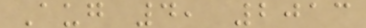Aug 4, 2013
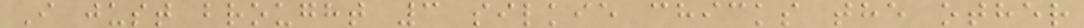I just brought 3 silkie chicks the other
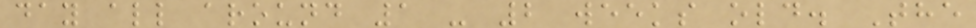day all around 1 - 2 weeks old. The
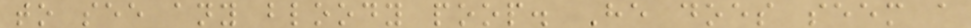to see any bloody poop. He does seem a
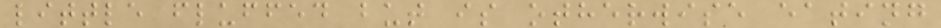little fluffed but is otherwise eating
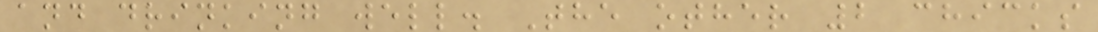and drinking well. The other 2 chicks
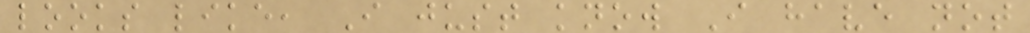looks like, I just know I have not
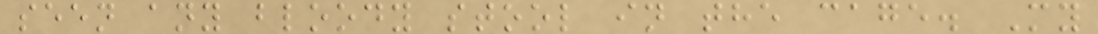seen any bloody stool in the cage. My
